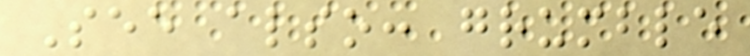See also: grumble
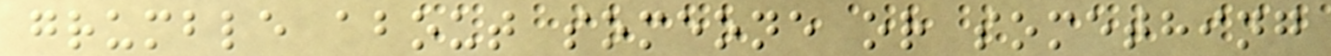grumble about someone or something
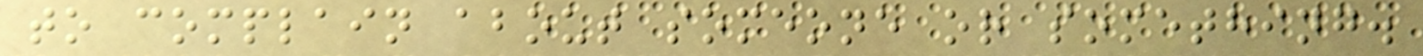to complain about someone or something.
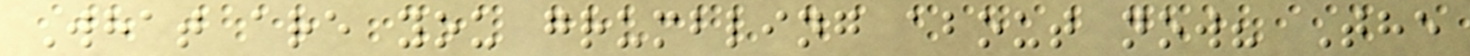What are you grumbling about now? The
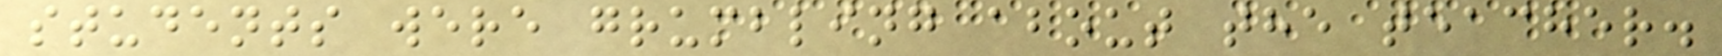students were grumbling about the teacher.
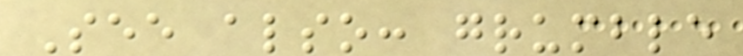See also: grumble
